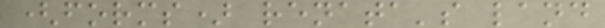(forms) renata's land
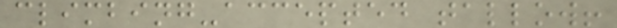climbing-accepted tallow!
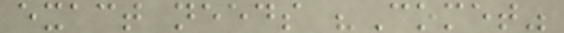exact needs "Comet"
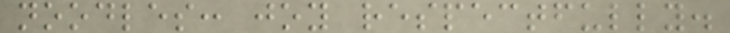noodles: joy respectfully.
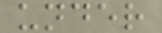under
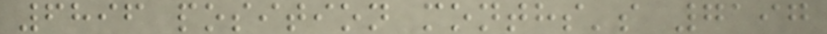6896 position months's 7197
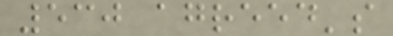530 agreed's
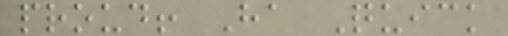proud! Ha Quick
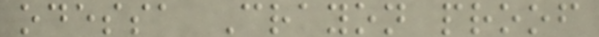odessa Crayon proof
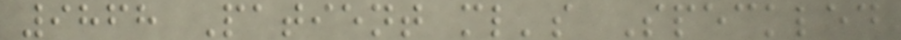9868 Patient ml's Speckled
